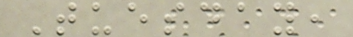Tuesday,
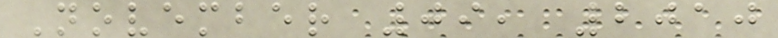November 09, 2010
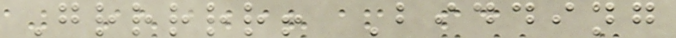Grrrrr! Bidding
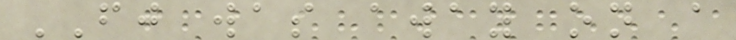FJ was away on a
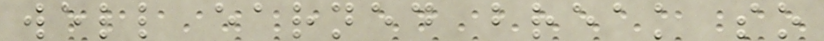well earned break so
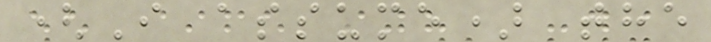(I assume) the
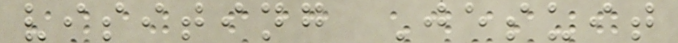visiting Jesuit
